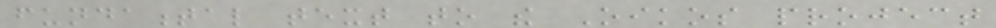fundamental text to the Oikos project
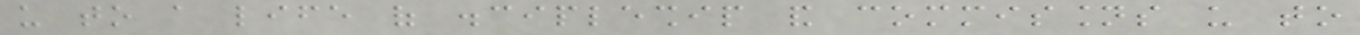us to a life of discipleship and commissions us to
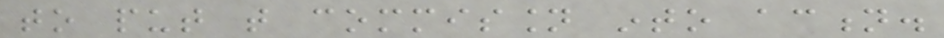to put that commission into action.
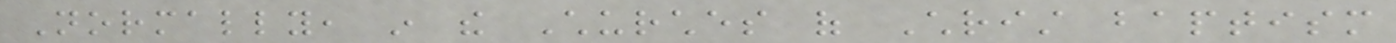Normally, in the Churches of Christ baptism
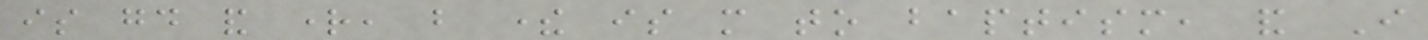is good and right, but there is more to baptism, and I
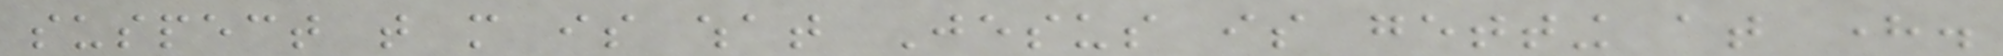suspect that more is what Jesus is getting at here.
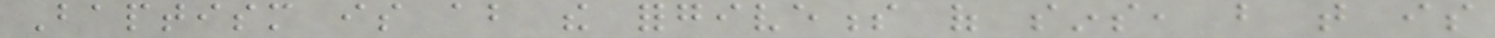Baptism is about the forgiveness of sins, but that is
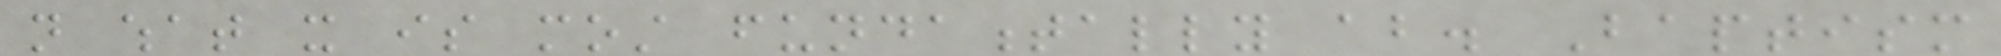not what it is most fundamentally about. Baptism
